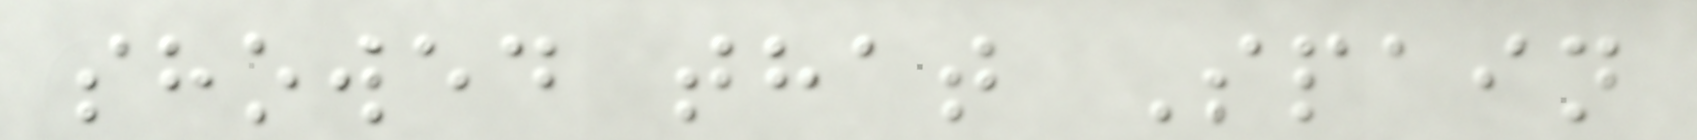showed that Spain
